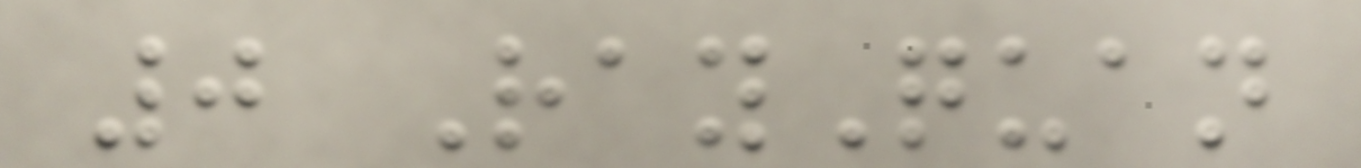0 RayQuan
